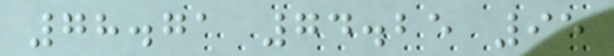78.71 74.25 95
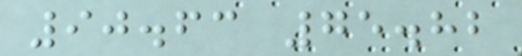90.63 75.82
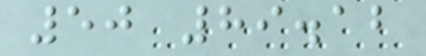50 89.12
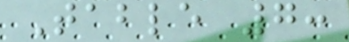Table 7:
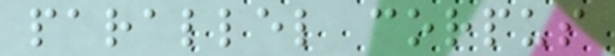parallel corpus
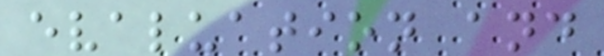evaluation and
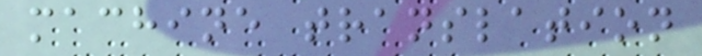machine translation
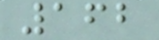162
